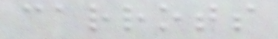carrots
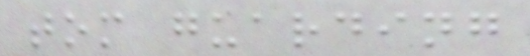tom guarding
